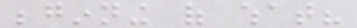beginning of what?
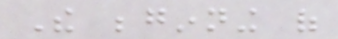The beginning of
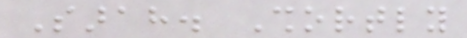Sarah. Shortly
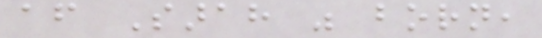after Sarah was born,
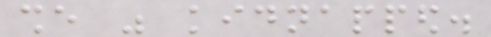she was kidnapped.
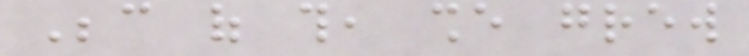Because of this, she grew
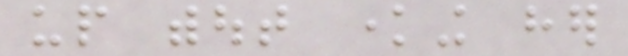up without knowing her
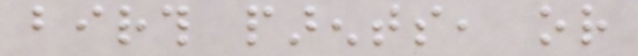birth parents, or
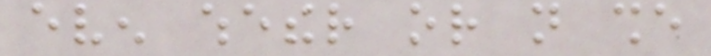even whether or not she
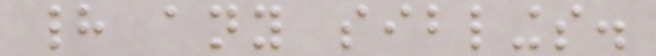had any siblings.
